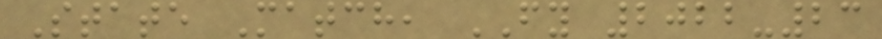State Match, FY 2022-23
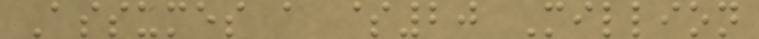Assumes a $20 Million
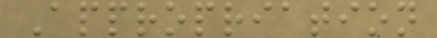Appropriation
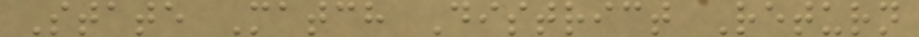State Match District Return
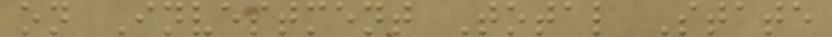on Investment Total State
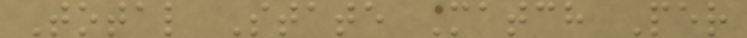Total State Match Per
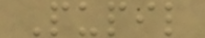Pupil
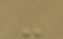-
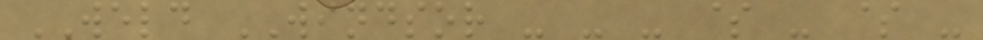WELD WINDSOR - - - $ - $ -
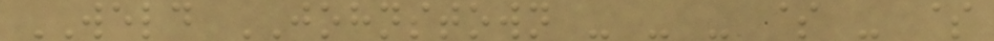WELD JOHNSTOWN - - - $ - $
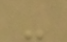-
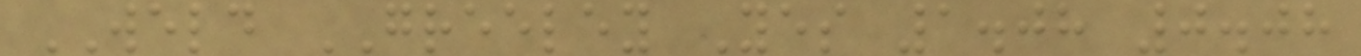WELD GREELEY Yes 1.08 0.08
